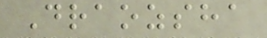Draozsha
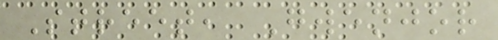Street, Gwenjor
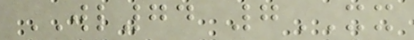WL74 7XX
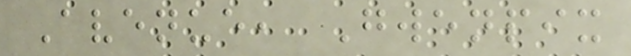Avenue, Gwenpix
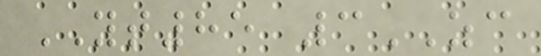YT85 3ZC
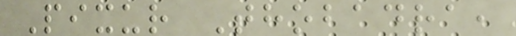Pixur Thobadra,
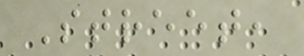Street,
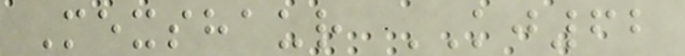Mexshaur KJ62
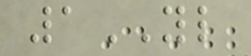1YL
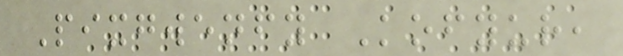Pixgwenfy Kofyur,
